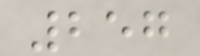257
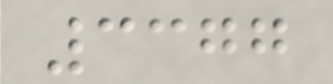3377
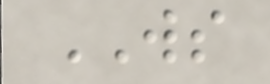WS
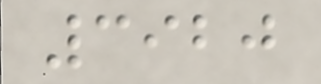3920
